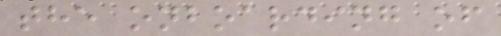the onboarding of
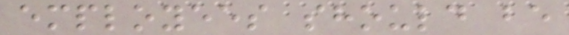employees should be
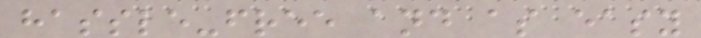hassle-free and as easy
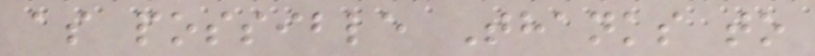as possible Thanks to
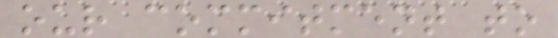our commitment to
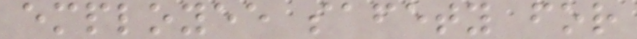employee safety for
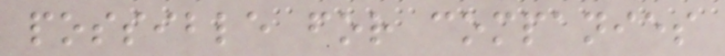possible for companies
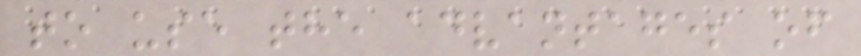to use the advantages of
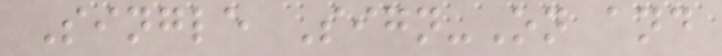Single Sign-On and
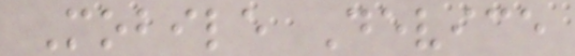Mobile Device
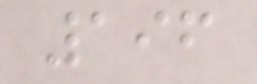196
